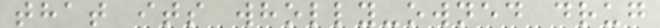that its wholly-owned drug
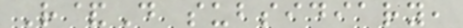R&D subsidiary,
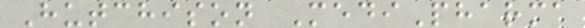Hutchison MediPharma
